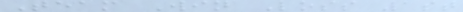Team Win Loss 1st
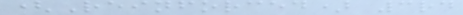(Reinforced) 3rd
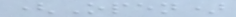(Open)
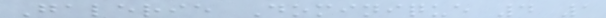Galerie Dominique 4 1
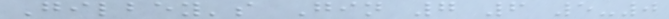Gilbey's Gin 7 6 5-0
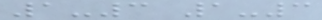1-3 1-3
